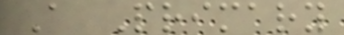A Primary
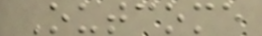Outcome
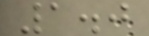1.0
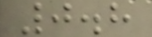0.8
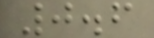0.6
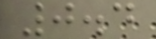0.4
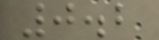0.2
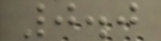0.0
